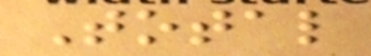Total
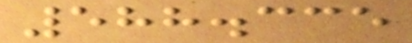588.335
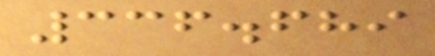336.689
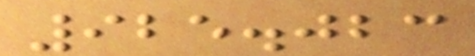925.023
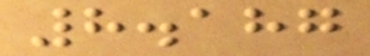8.187
